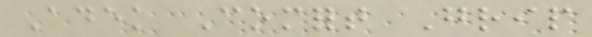Adek Comfort Grip
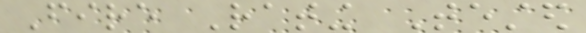Fire Rating Tested
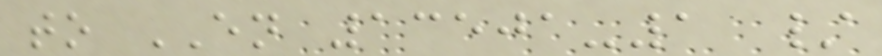to EN 13501-1 /
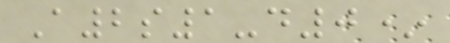A2s1-d0*
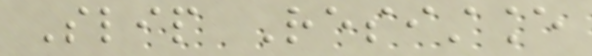Slip Resistance
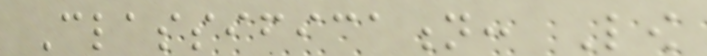Classification: Low
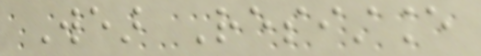Wear Resistance
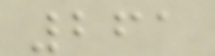261
